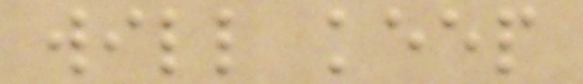will keep
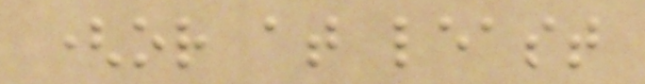(or at least
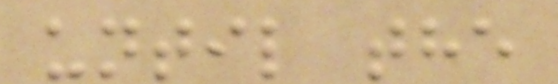until the
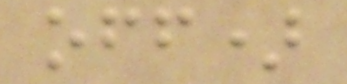off)
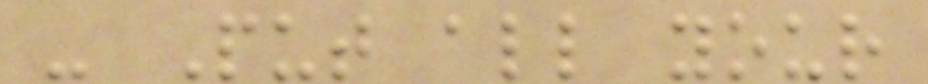- Put all your
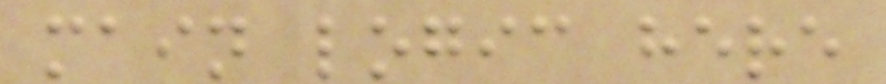main logic here
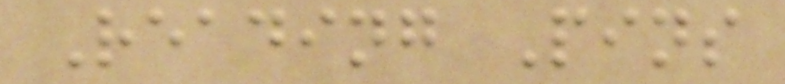Reading Pins
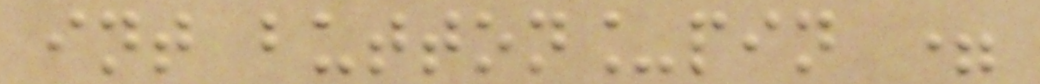int button_pin =
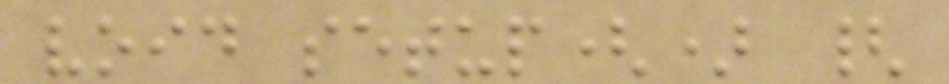void setup() {
